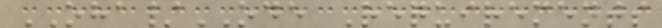OHA/ODE Requirements
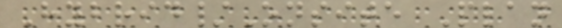Hybrid/Onsite Plan
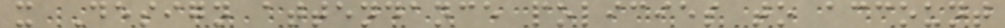x Design attendance policies to account
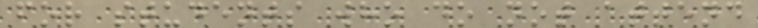for students who do not attend
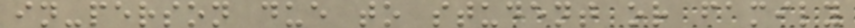in-person due to student or family
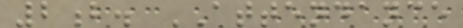2b. ATTENDANCE
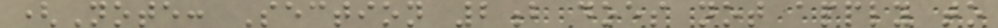(Note: Section 2b does not apply to
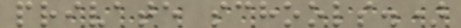private schools.)
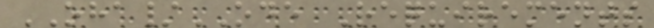OHA/ODE Requirements
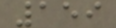159
